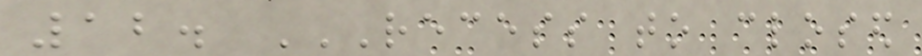12. RECESS TO CLOSED
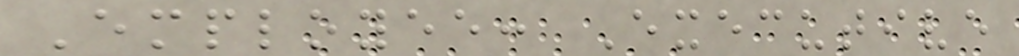Employee: Executive
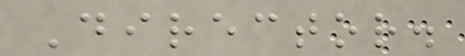Director.
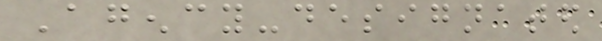Agency-designated
